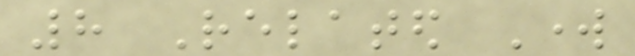8 Related Work
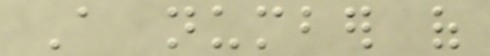A number of
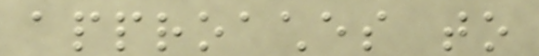approaches to
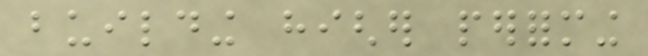building higher performing
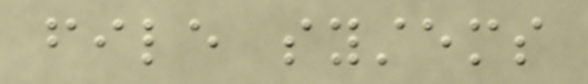file systems
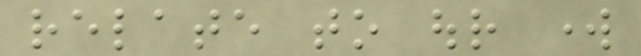relate to our work
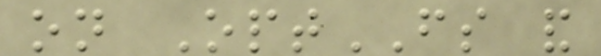on OptFS and
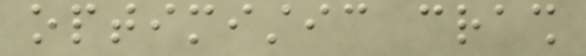optimistic crash
